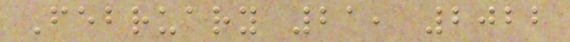February 21, 2022
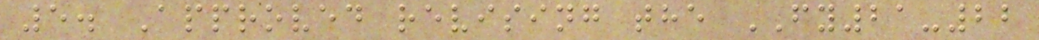5. Approved revising the FY21-22
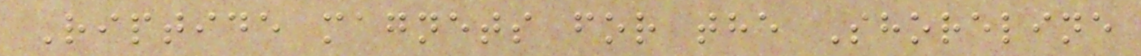Riptide magnets for the Shoreline
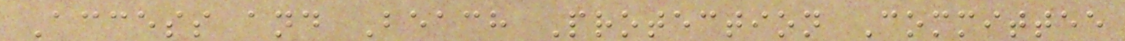Access and Beach Protection Committee
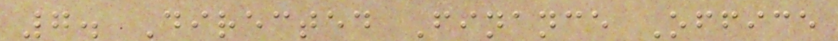7. Directed Finance Office
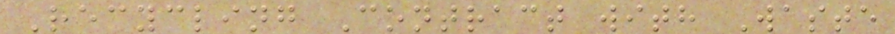Recycling Contract with Waste
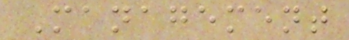Management
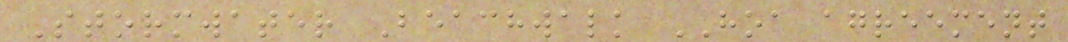Stormwater Beachwalk HOA agreement
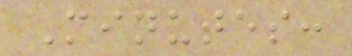Minutes:
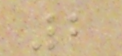2
